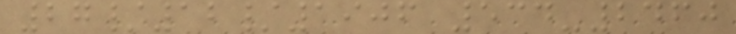27/12/1906 534-2460
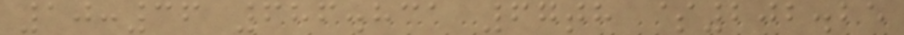10:36 686.831 67th $202.25
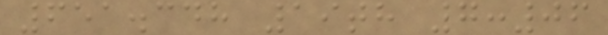651.348 19th 7:06
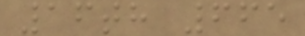16th 665
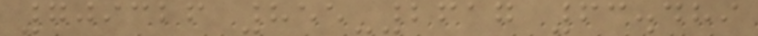709326 855-2617 63.489
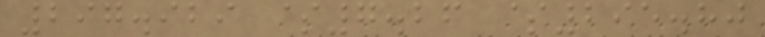297.929 $7.26 $295.80
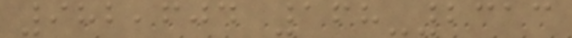982,604 168-2313
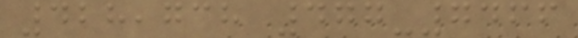428,738 477-7466
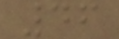46
